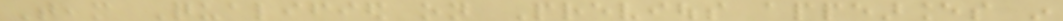Team Qualified on Previous appearances in
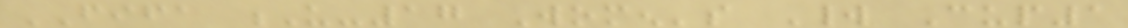FIFA U-17 Women's World Cup1
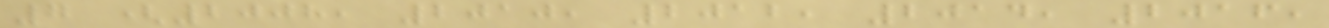7 (2008, 2010, 2012, 2014, 2016,
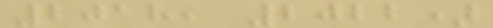2018, 2022)
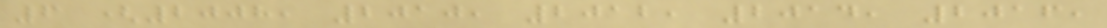6 (2008, 2010, 2012, 2014, 2016,
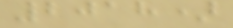2018)
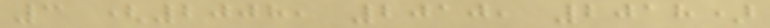3 (2008, 2010, 2018)
